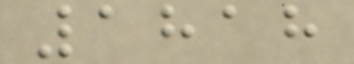1818
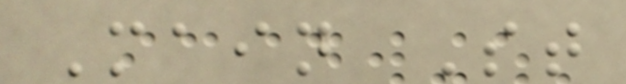Main St
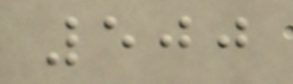500
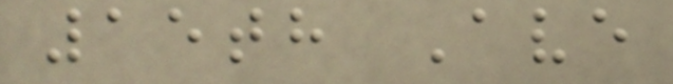15th Ave
